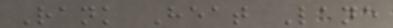Rank Heat Lane
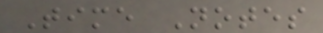Time Notes
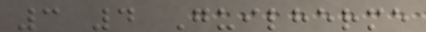3 4 Guilherme
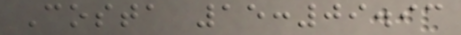Costa 15:09.93
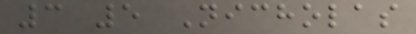3 5 Nicholas
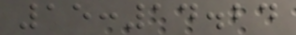15:14.24
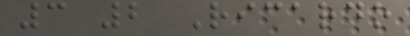3 2 Ricardo
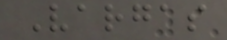Vargas
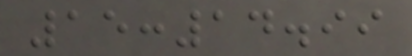15:14.99
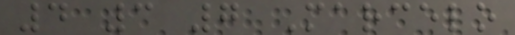4 3 7 Marcelo
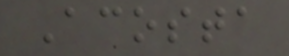Acosta
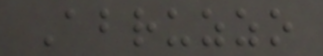Abruzzo
